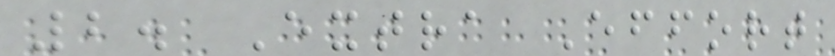2. Extra Effort
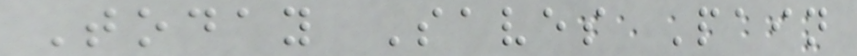Today Saves Pain
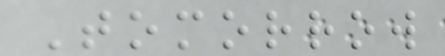Tomorrow
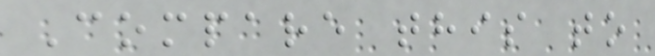Compare this to
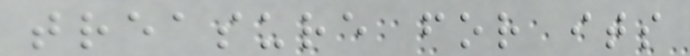treasure for its
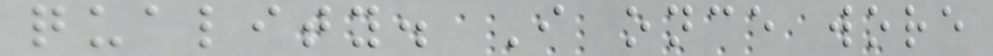quality. I once wore
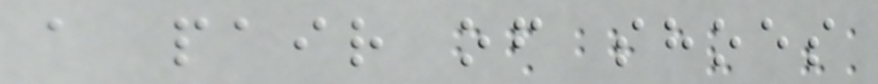a pair of shoes
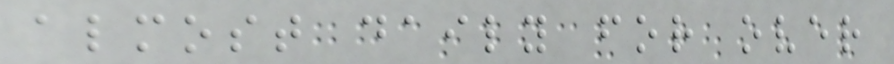almost daily for over
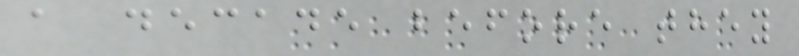a decade before they
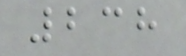238
